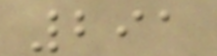291
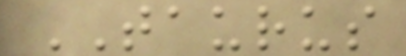TAURUS
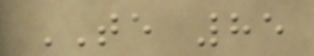TE 85
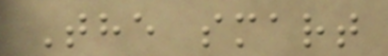The smart
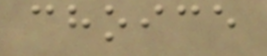choice
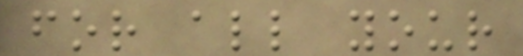for all your
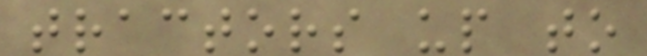tractors up to
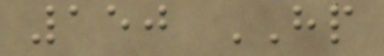150 HP
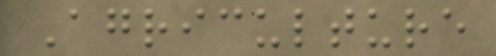Agriculture
